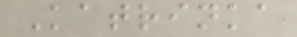Katrinka
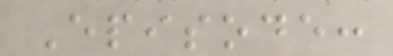Episode:
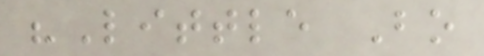"Little Bo
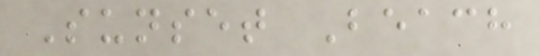Sunset Beach
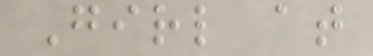Girl at
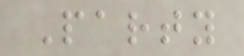Party
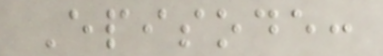Episode:
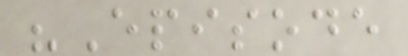"Episode
